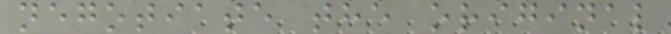negotiate the original
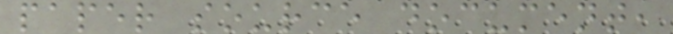paper source document,
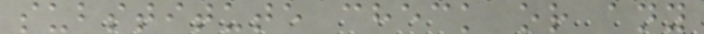substitute check or any
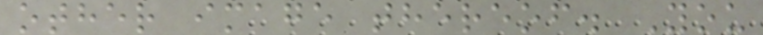other image thereof. You
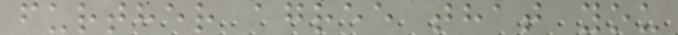further agree that you
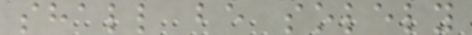shall be solely
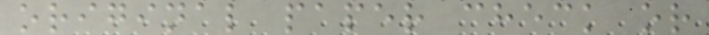original paper check or
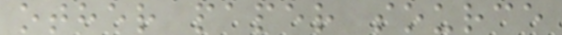other paper source
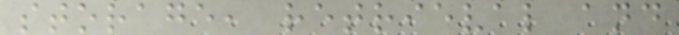storage, retrieval and
